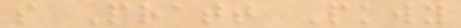s Pratt Pkwy
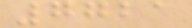7721
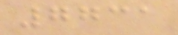7731
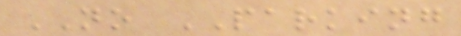NO PARKING
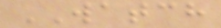WATCH
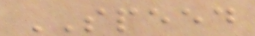SPEED
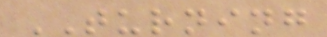TURNING
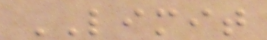LIMIT
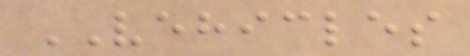VEHICLES
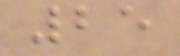25
